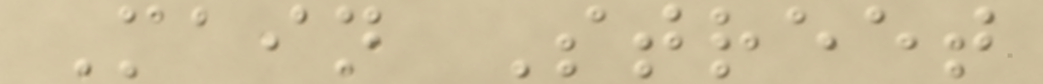Main Street
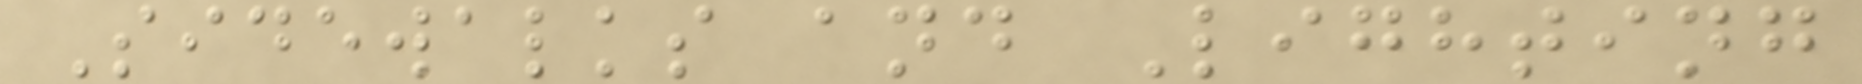Sidewalks and Lighting
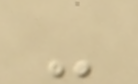-
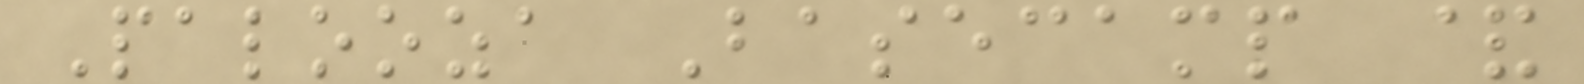Palooza Basecamp &
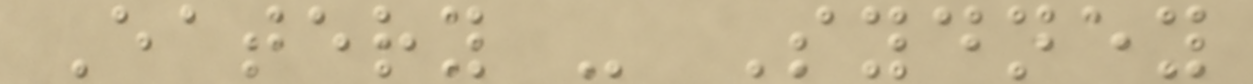Eatery - Sydney
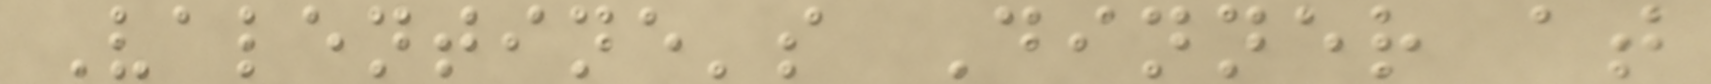Valentine's Dinner at
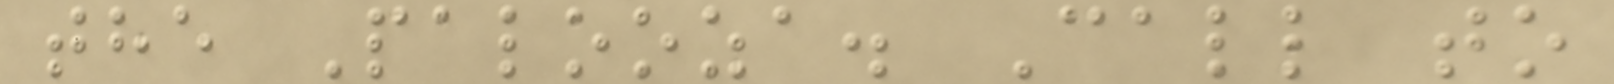the Palooza. Call to
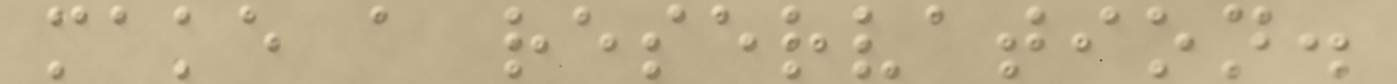make a reservation.
